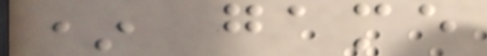* game
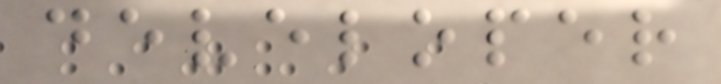developer
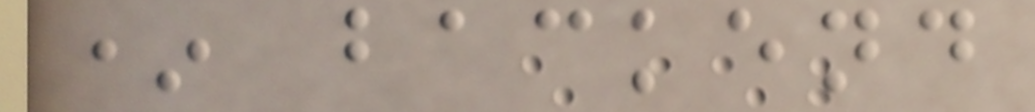* backend
